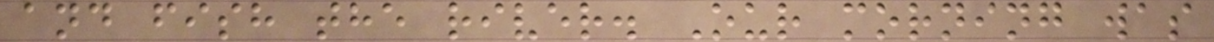and fish the river. Our morning was
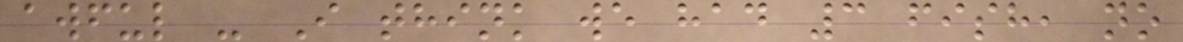awful - I think we had 3 fish, no
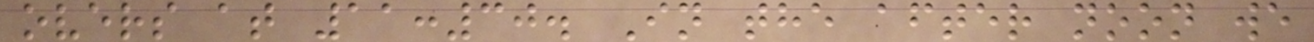overs at 11:30. In the after noon we
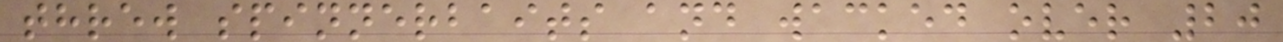threw spinnerbaits and wacked over 20
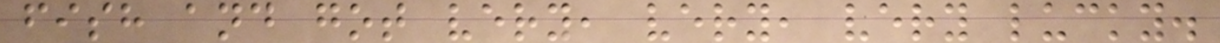fish and got very, very, very lucky.
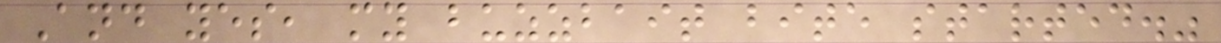And yes, my buzzbait bite started."
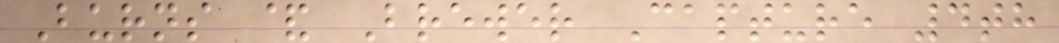Burns & Brewer Capture 4th
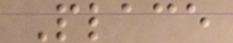Place
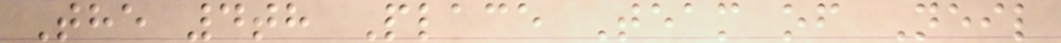The 4th Place Team of Neil
